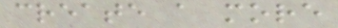create a more
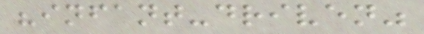"infant-driven"
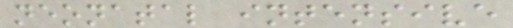neonatal intensive
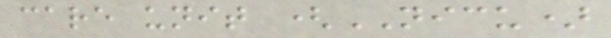care unit (NICU)
